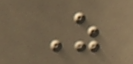As
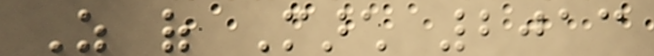As of March 2013
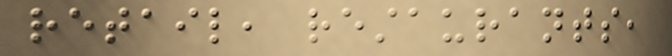retail, restaurants,
